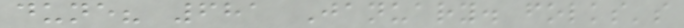dune? 681 January. folks's
